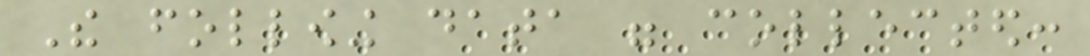The following data were collected:
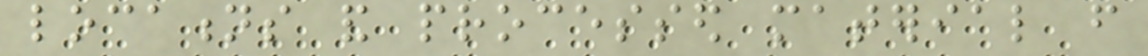locations and processed material from
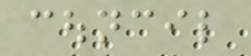council
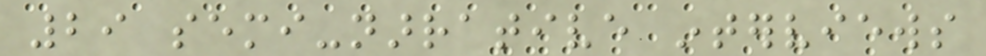29 semi-narrative interviews
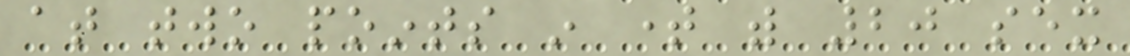at two points in time with 20 sex
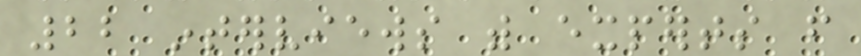22 interviews with experts from
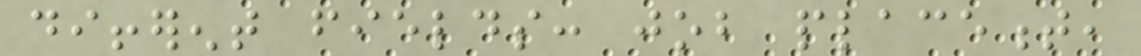different fields: job placement,
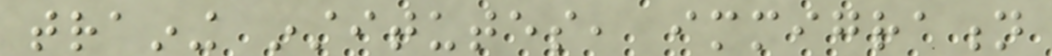training institutes, immigration
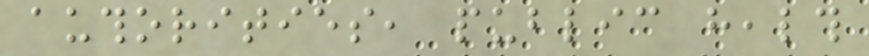authorities, public health
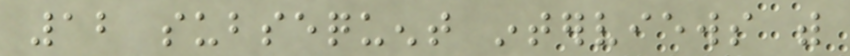12 subsequent interviews with
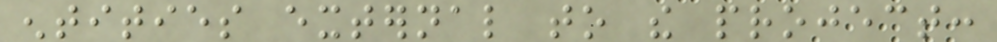entities external to the project:
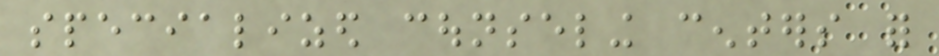specialized counseling centers for
